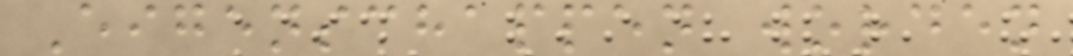Eigenschappen worden
